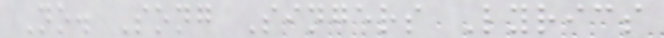No. Song Singers Lyrics
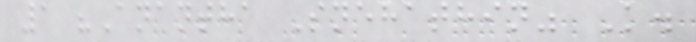1 "Anantha Snehathin" K.
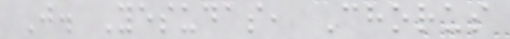J. Yesudas, Chorus
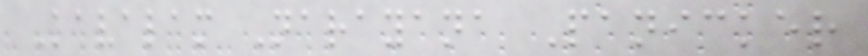Kavalam Narayana Panicker
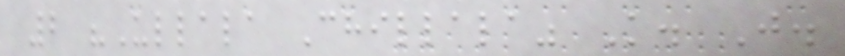2 "Ullala Chillala" K. J.
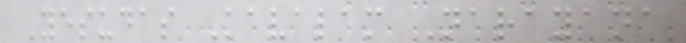Yesudas Kavalam Narayana
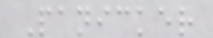Panicker
